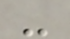-
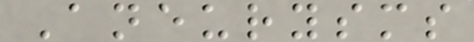Aneurysms
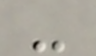-
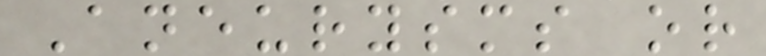Aneurysms or
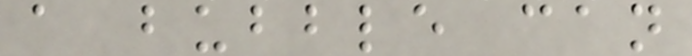a bubble can
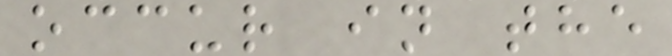occur in the
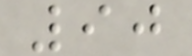90
